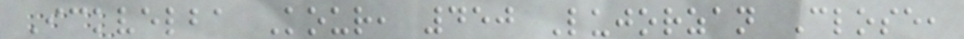Ickvelba Kour, 450 Lujorzan Close,
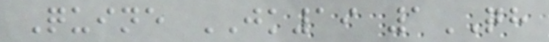Quine JK19 1QH
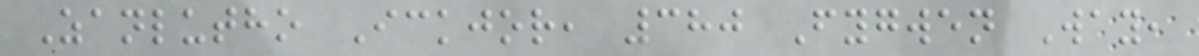Zanlutho Ickjor, 380 Fygwen Way,
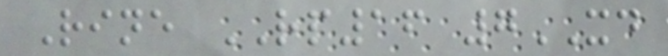Rine RP16 7XD
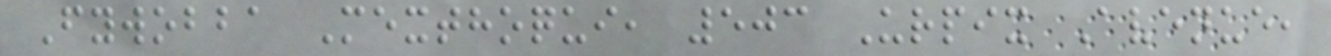Fywobba Mexthoqui, 503 Urpix Avenue,
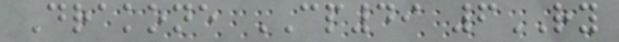Drakone CP49 6RY
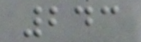243
